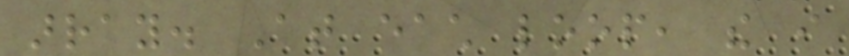array. At each loop, the i
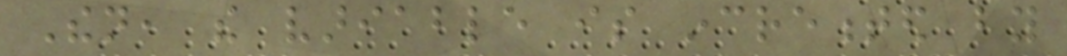Then, the variable is incremented by
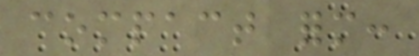compact form:
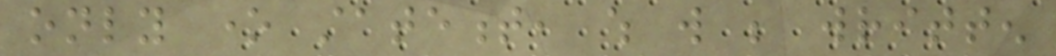only one statement, which will be written
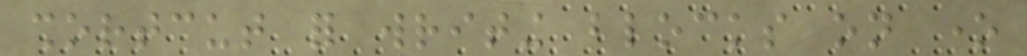shortcut for writing blocks on one
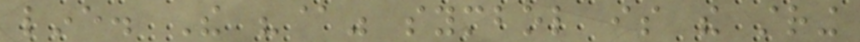line. The "@" symbol is the string
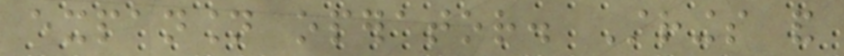expansion operator. Strings and
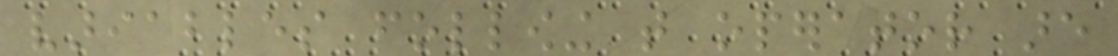variables following that operator are
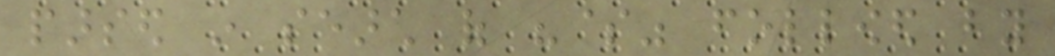parsed in search of "$" followed by
